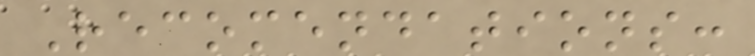Recomendations:
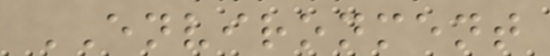ENVIRONMENT
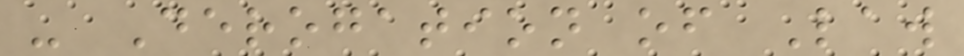- Derogation of Law
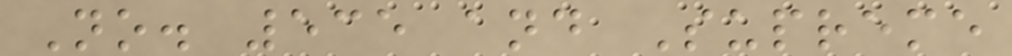No. 535 and Supreme
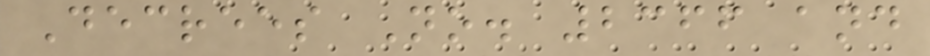Decrees No. 2366 and
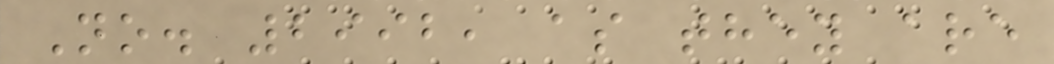No. 2992, as they are
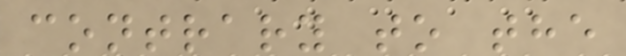contrary to the
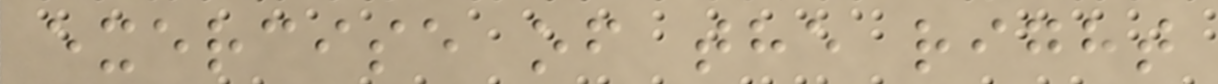exercise of the right
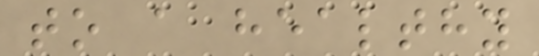to a healthy
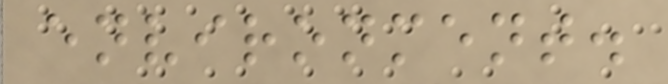environment.
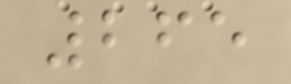265
